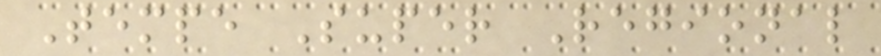Tempe Super Regional
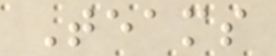Teams
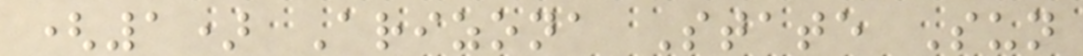(1) Arizona State Sun
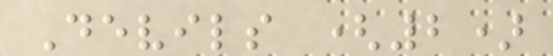Devils (2)
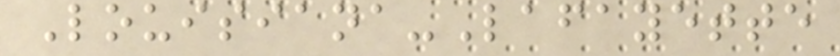Louisiana-Lafayette
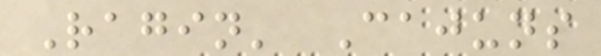Ragin' Cajuns
